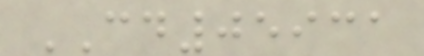CD05931
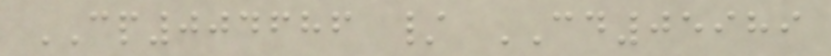CP004686 / CD05989
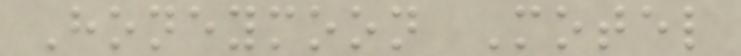Honeymoon Motel
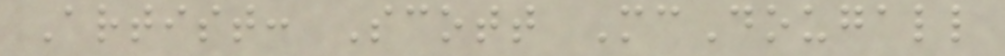Artist: Scott McDougall
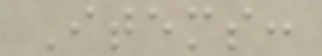Items:
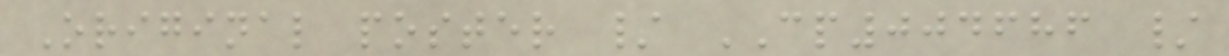Original poster / CP004686 /
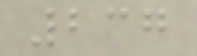237
